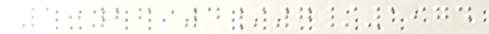1:26 4/7/1974
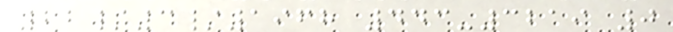22/3/1968 443-3219 0
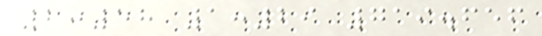2:58 1:29 719.656
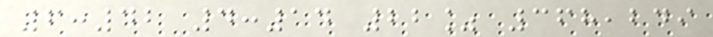6:42 4:14 22% 368,249
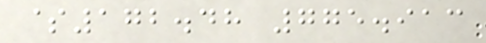$172.48 775.913
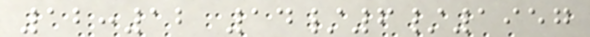12:12 14/6/1957
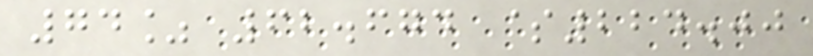74% 62.674 $224.00
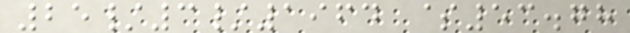25/3/1964 $53.78
